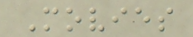Movies
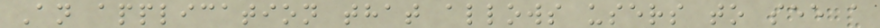An application that allows users to see a
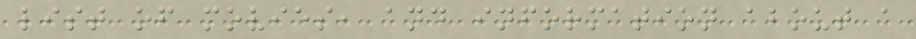list of movies, and information about a
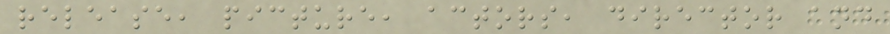release, picture, actors, director and
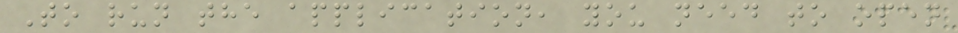To run the application, you need to open
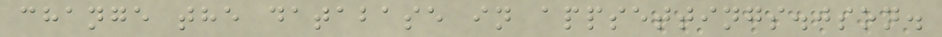change the database in appsettings.json.
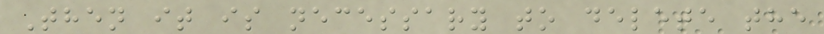Then it is necessary to delete the
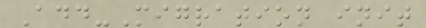Add-Migration init
